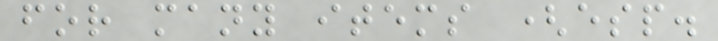for many items (esp.
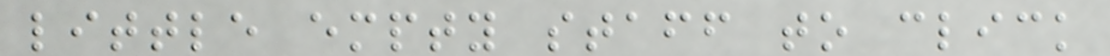little empty staff to click
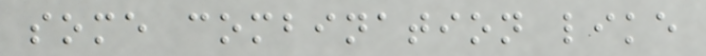some combination like
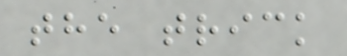the trick
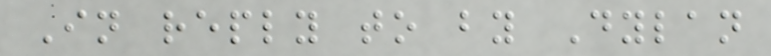In reply to by Dylan
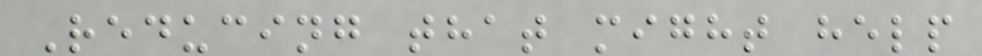Reducing that might help
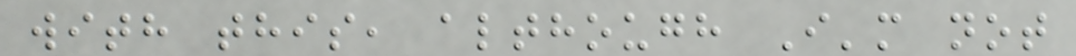with this, although I'm not
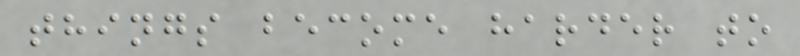things become harder to
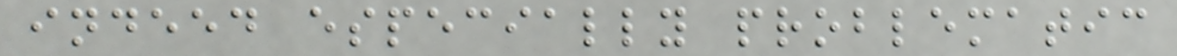indeed especially problematic
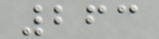263
